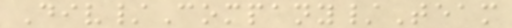Div/Company/Team
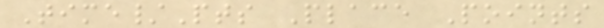Time/Pts Place Points
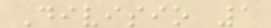Divisio 1
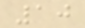10
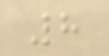8
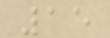15
